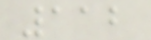112
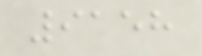9158
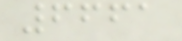6661
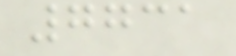7731
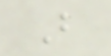B
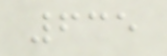635
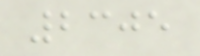2305
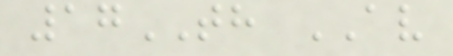17TH AV
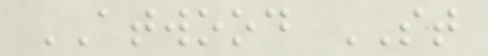ATWOOD ST
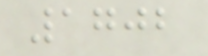1702
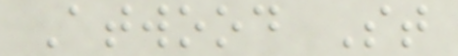Atwood St
